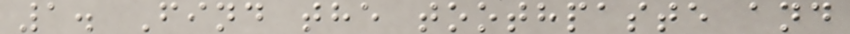1. Find the toothpaste and
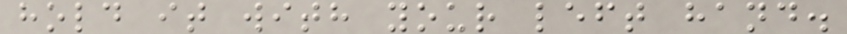hold it with your left hand.
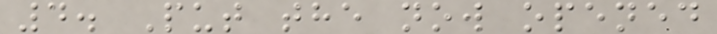4. Put the now opened
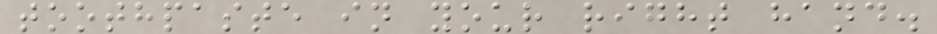toothpaste in your right hand.
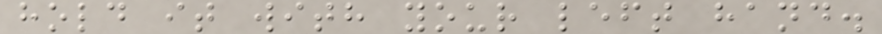hold it with your left hand.
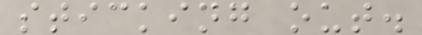sticking out.
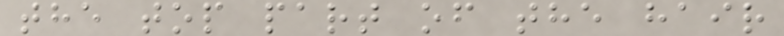the top part of the hair
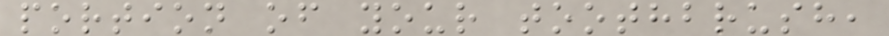portion of your toothbrush,
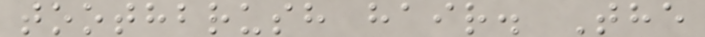toothbrush hair. The
